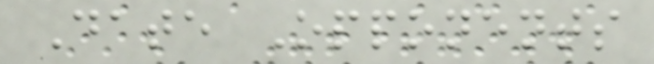Date Opponents
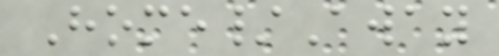Home/Away
